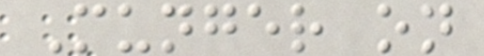Munger on
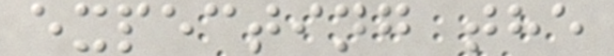expecting the
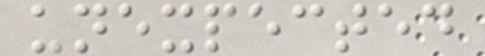unexpected
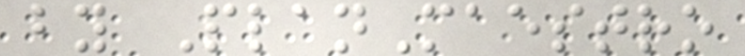by PlanMaestro
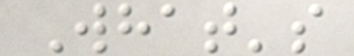What's
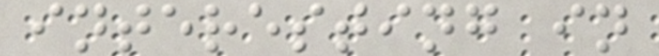interesting in
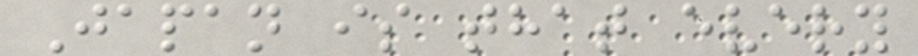Japan is that every
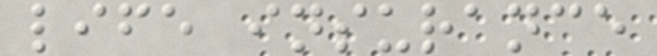life insurance
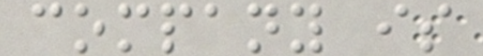company is
